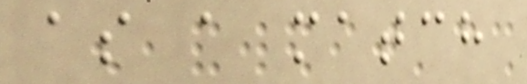as a match
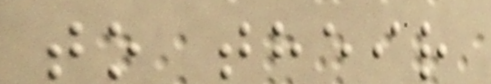to their
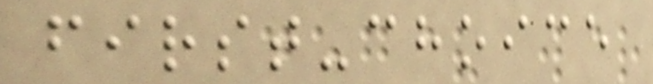first-choice
